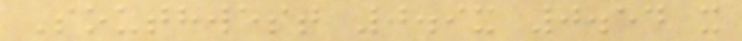Southwest 0.9x 0.54 x
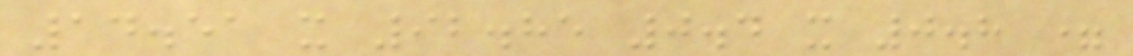14.51 x 92.85 0.4 x 0.8 =
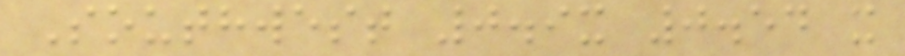Southwest 0.9x 0.54 x
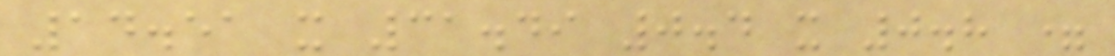14.51 x 31.49 0.4 x 0.8 =
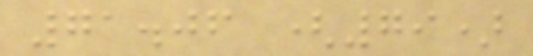71.06 (79)
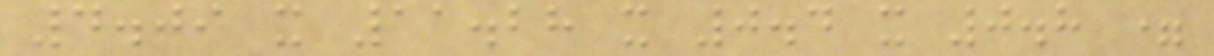4.09 x 11.28 x 0.4 x 0.8 =
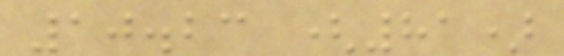10.23 (81)
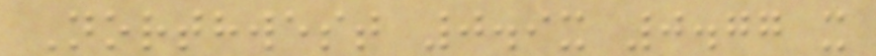Northwest 0.9x 0.77 x
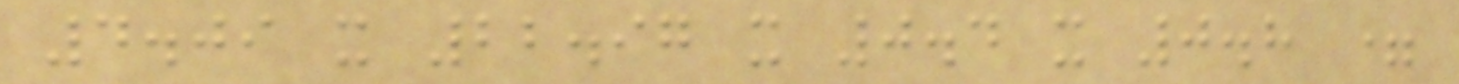4.09 x 22.97 x 0.4 x 0.8 =
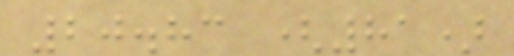20.83 (81)
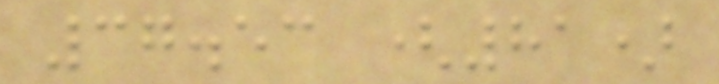37.53 (81)
